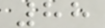88
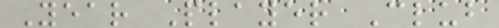Year Player Club
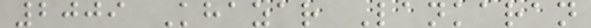2009 Khazar Lankaran
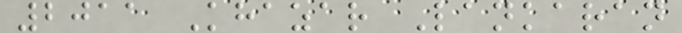2011 Khazar Lankaran
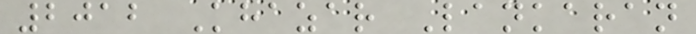2012 Khazar Lankaran
